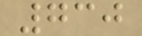730
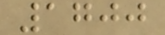1700
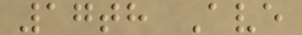17th Ave
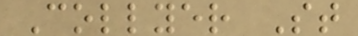Collyer St
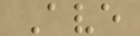Ave
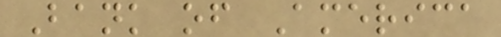Bank of America
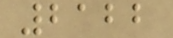2122
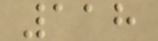118
